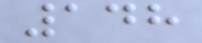148
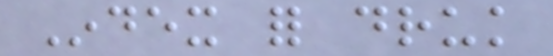Index for druk
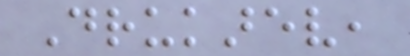Drukarev,
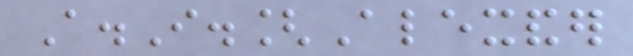A.I.[Alexander
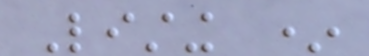Listing *
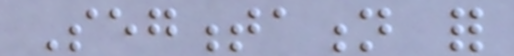Segmentation for
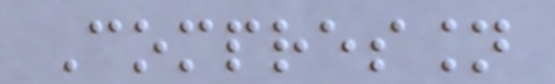Compression
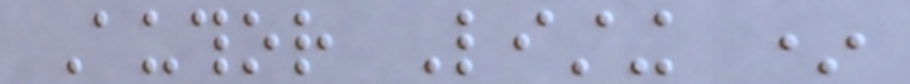Author Listing *
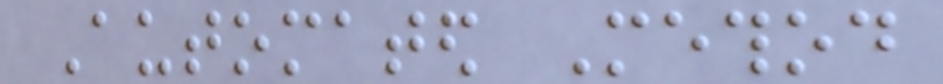Automated Method
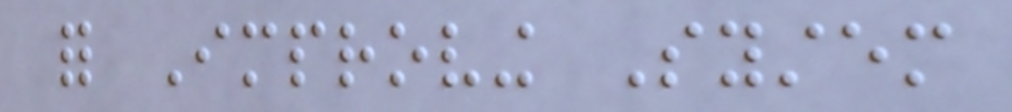for Improving System
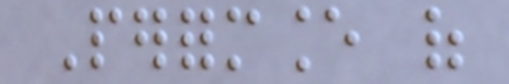Performance of
